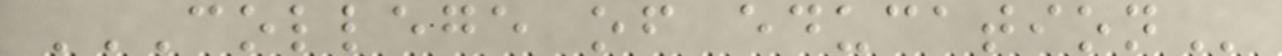COLLEGE OF EDUCATION
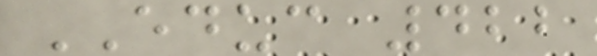EDUC 422
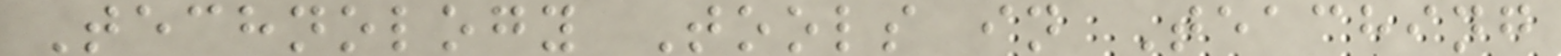Technology Tools in Teaching
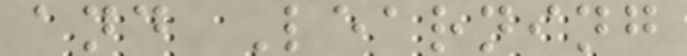and Learning
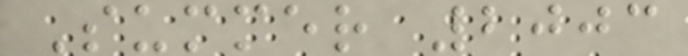Summer 2003
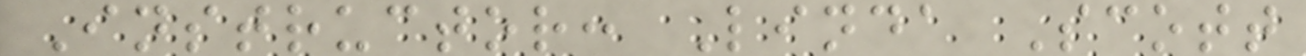Instructor: Linda Scott
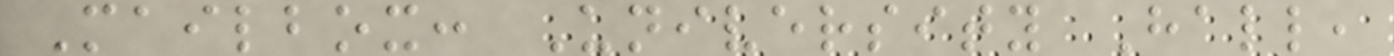Mailbox: University Hall,
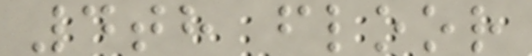4th floor
